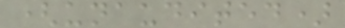(unaudited)
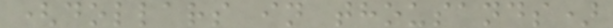(dollars in thousands)
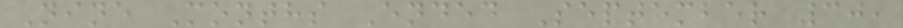Nine Months Ended September 30,
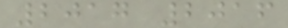2017 2016
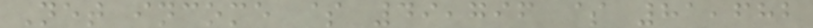Net income $ 49,796 $ 81,682
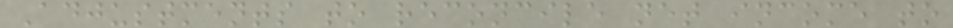Adjustments to reconcile net income to
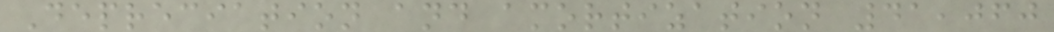Depreciation and amortization 41,060
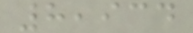8,934
